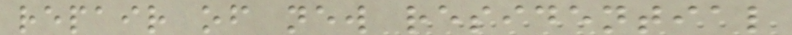repair of new residential
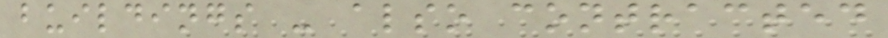buildings - also contracted
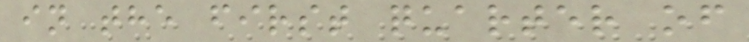in the first quarter of
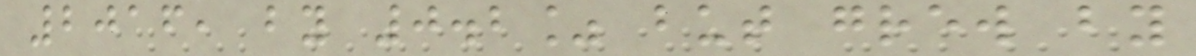2016, by 0.2% but grew by
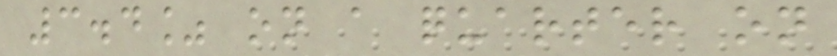3.4% on a quarter on
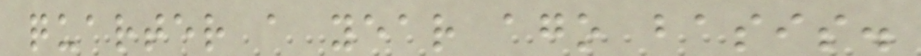quarter a year ago basis.
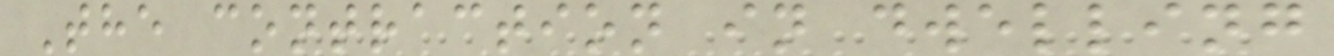The contraction in dwelling
